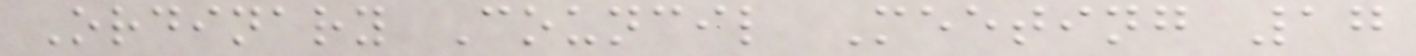Ordinary Council Meeting 17
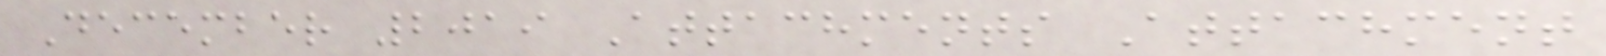December 2019 Attachments Attachment
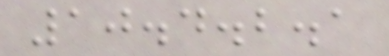10.4.2.1
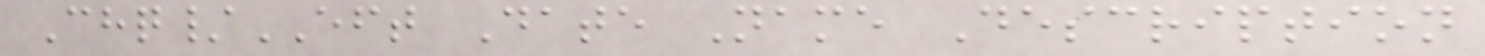Chq/EFT Date Name Description
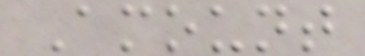Amount
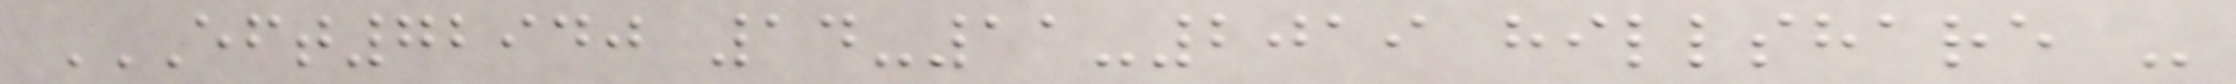EFT72940 14-11-2019 HILLSHARE -
